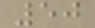50
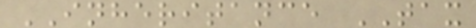INHERITANCE TAX
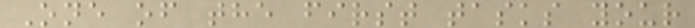One of the first tasks your
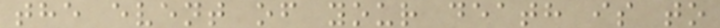the event of your death is to
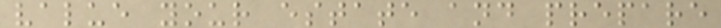value your estate and prepare
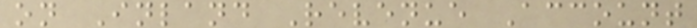on Inland Revenue Account
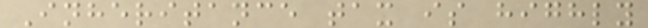Inheritance tax is highly
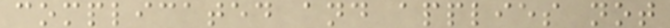complicated and applies not
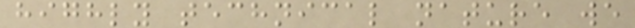highly technical nature we
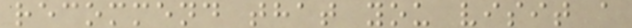recommend that you visit a
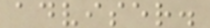adviser.
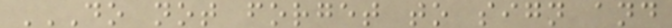DO NOT FORGET TO SIGN AND
